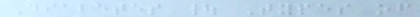Diabetes | Types of
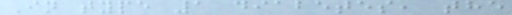In type 1 diabetes, the
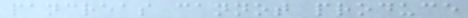pancreas cannot produce
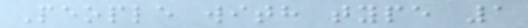People with type 1
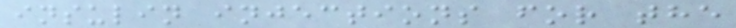insulin injections for the
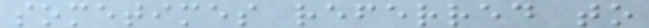sometimes referred to
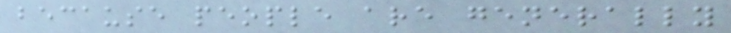because people are generally
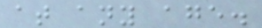at any age.
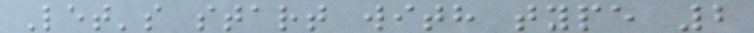Let's start with type 2
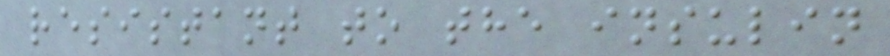resistant to the insulin
